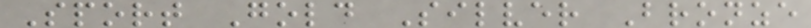Sport Gold Silver Bronze
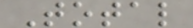Total
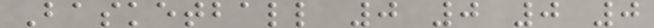Basketball 0 0 0 0
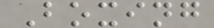Boxing
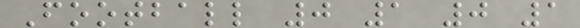Football 0 1 0 1
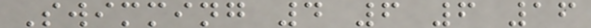Swimming 4 6 6 16
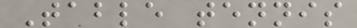Table tennis
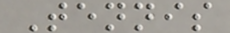Tennis
